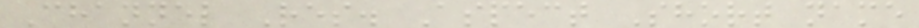Channel Res. Aspect Short name
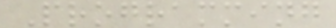Programming
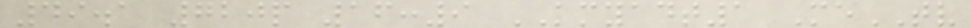49.1 720p 16:9 KMYADT1 MeTV
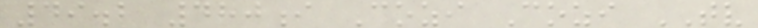49.2 480i Cozi Cozi TV
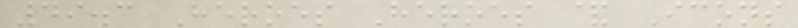49.3 Heroes Heroes & Icons
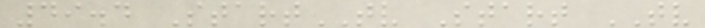49.4 StartTV Start TV
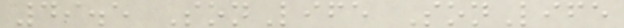49.5 SonLife SonLife
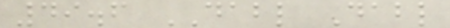49.6 DABL Dabl
